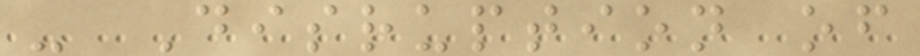- Disruption of
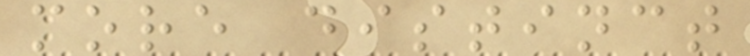more distinct
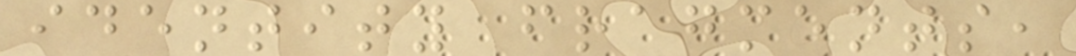identity fragments,
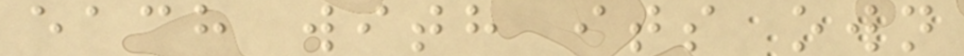each with its own
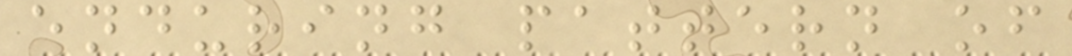enduring pattern of
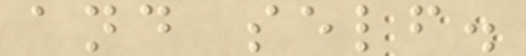and self.
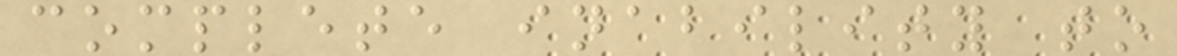complete inability to
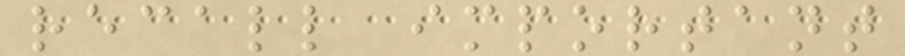recall important
